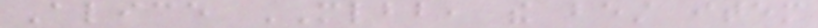Alice MLBB, the best item
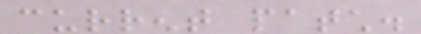current patch.
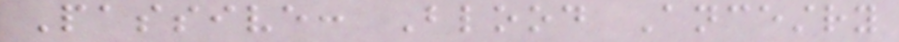Passive: Blood Ancestry
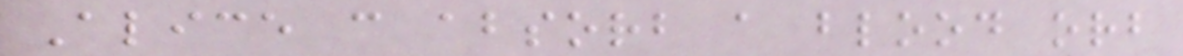Alice can absorb a blood orb
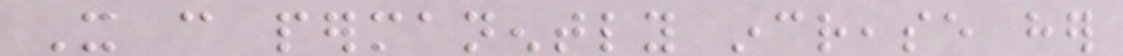It can permanently increase her
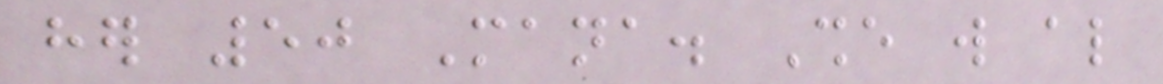her 50 Mana. She will also
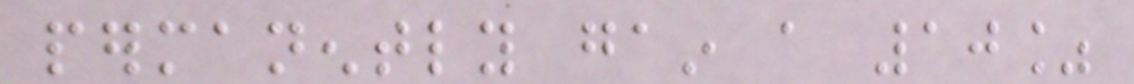permanently gain a 10%
